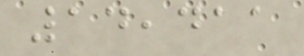14,411
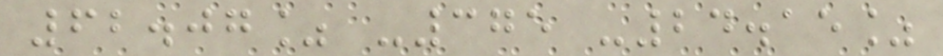62.07% -375 -24.15%
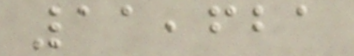11,621
